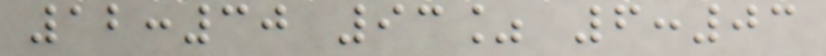12:30 93% 6:03
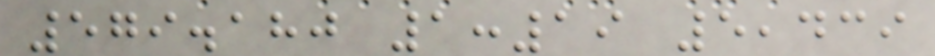579.180 1:19 5,439
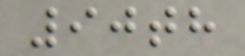90th
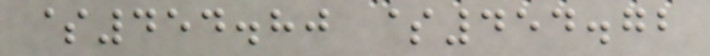$454.80 $454.72
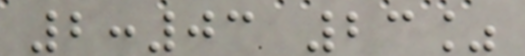2:03 23%
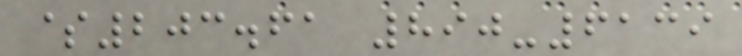$203.61 890-6139
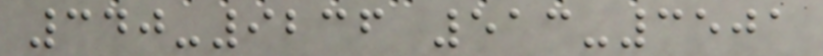340-9236 513-3501
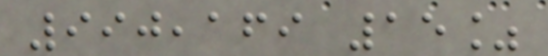990,169 15%
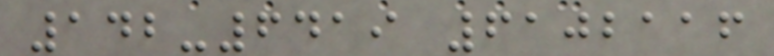142-6419 6102116
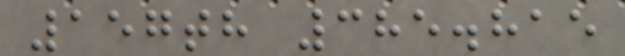157th 385.815
